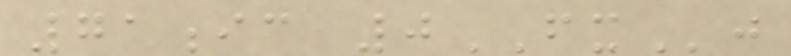71ic 0FXj
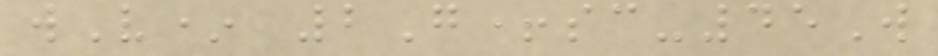wV* 2G+sc-45W
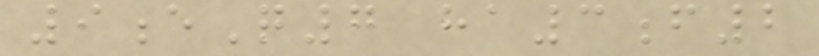9eQ7 ha3f2
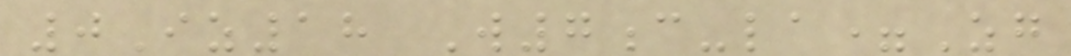0Iz18 W7c-la=Zg
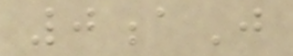0aJ
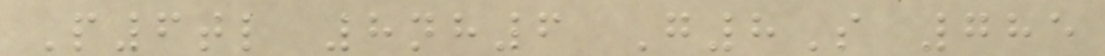P6tl 8nh6 G8S 785
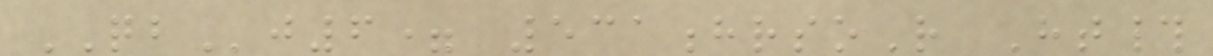QBj6= 531hrsoR Ht#
